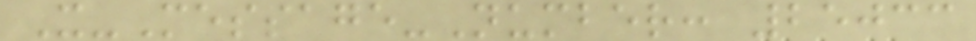X-Message-Number: 25033
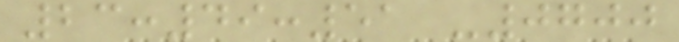23:49:51 -0700
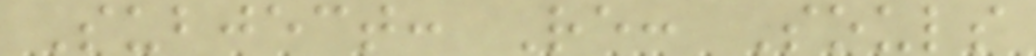Subject: Re: Souls
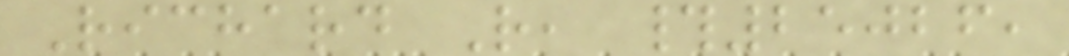Richard R, #25026,
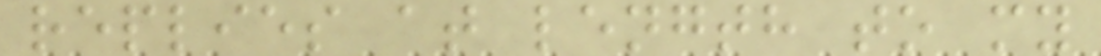replies at length to my
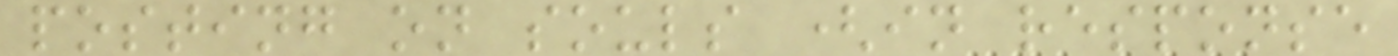posting on souls (in response
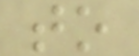to
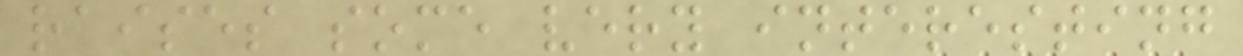raises some very interesting
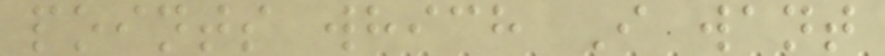points which I want
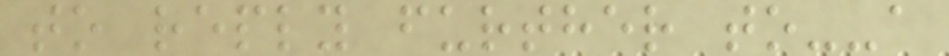to reply further to--a
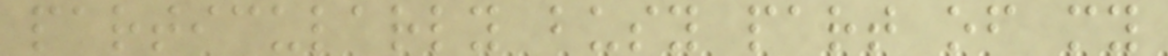particularly busy part of my
